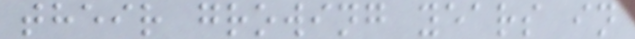their growing years in
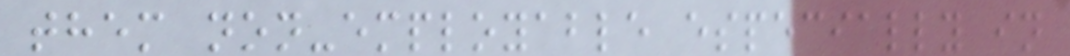them non-employable especially in
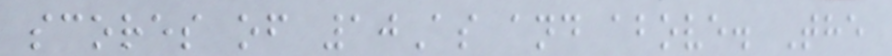scores of 10As and above. The
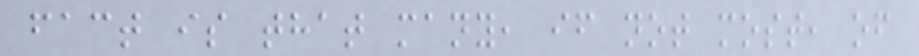fact is that many, if not most, of
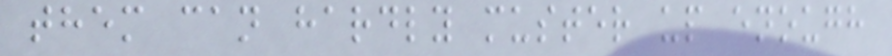them can hardly muster up enough
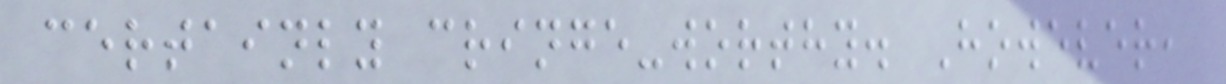certainly cringe-worthy. However,
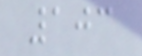103
